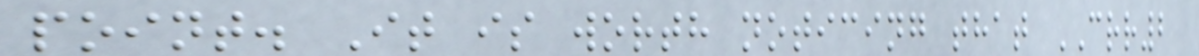point. It is worth noticing that CRR2
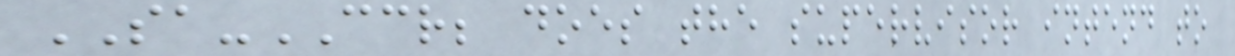SA-CCR; does the supervisor intend to
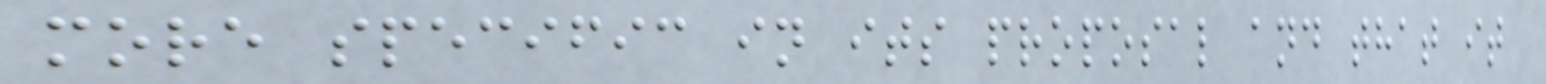more specific in its proposal and that it
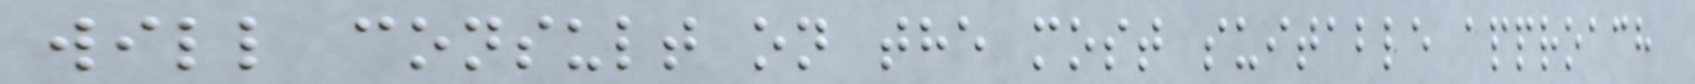will consult on the most suitable approach
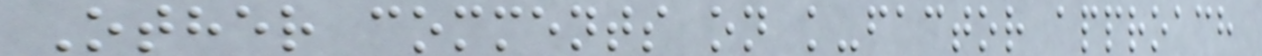Other comments on k-factor approach
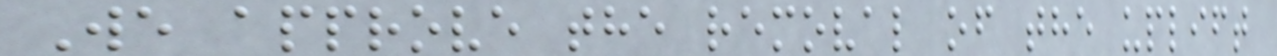We approve the removal of the uplift
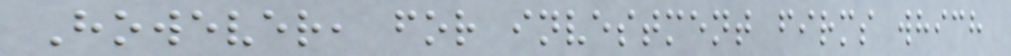However, for investment firms which
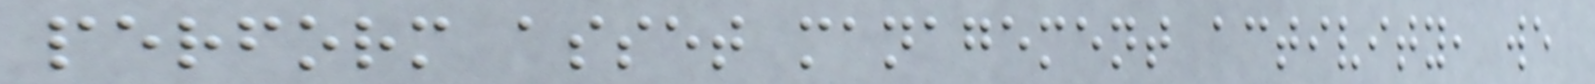perform asset management activity, we
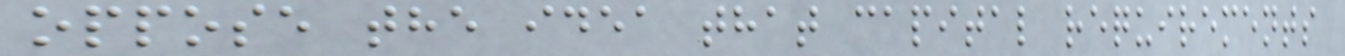oppose the idea that capital requirements
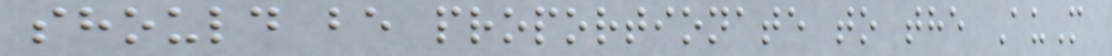should be proportionate to the AuM
